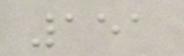151
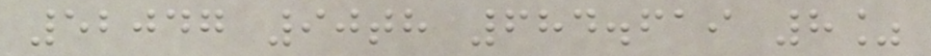52047 90th 684.619 8%
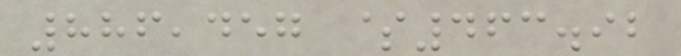886,457 $463.92
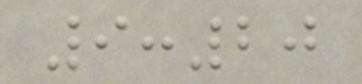9:20
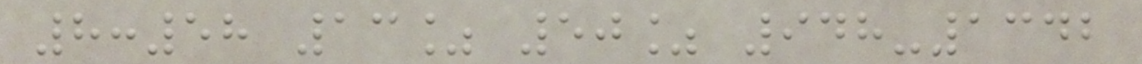8:58 13% 50% 948-1342
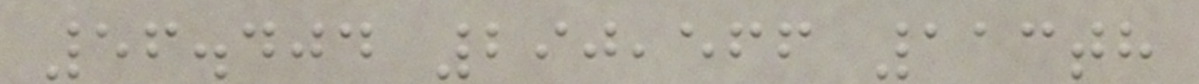56.404 290,566 113th
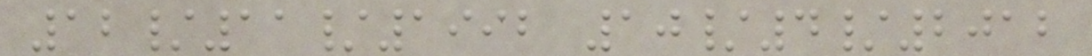12/11/1992 10/4/2012
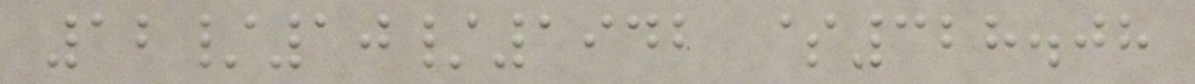12/10/1942 $328.08
